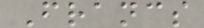Francs
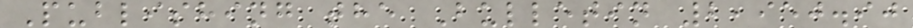Publishing the Bulletin 2,950.90
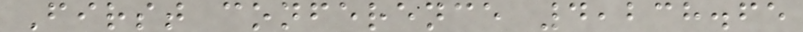First conference 4,238.65
